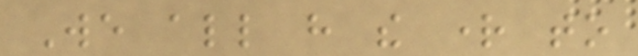We all have the right to
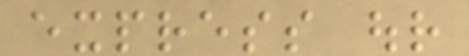express our
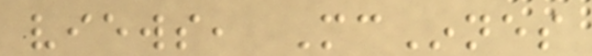views, McInnes
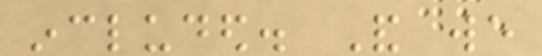included. And we
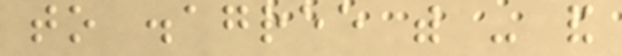to disagree with - and
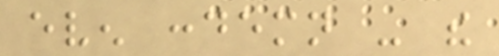even condemn - the
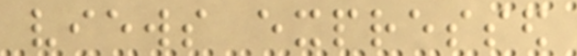views expressed
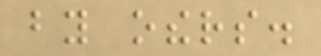by others.
